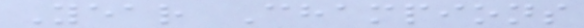Year Champions
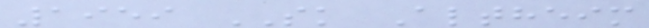1959 SK Altheim
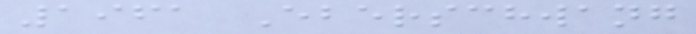1961 Eberschwang
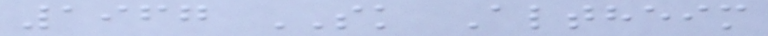1967 SK Altheim
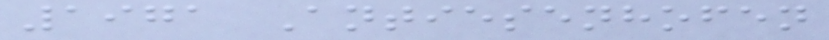1971 Antiesenhofen
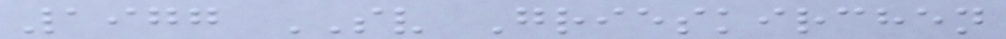1977 SV Grieskirchen
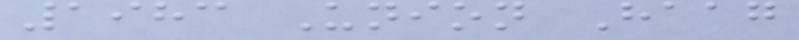1983 Union Haag
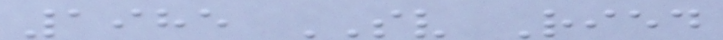1985 SV Ried
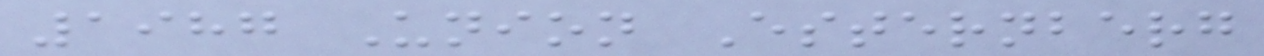1987 Union Esternberg
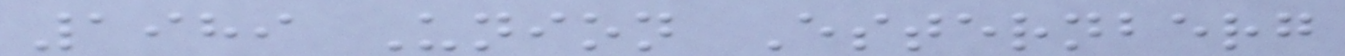1989 Union Esternberg
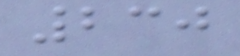230
